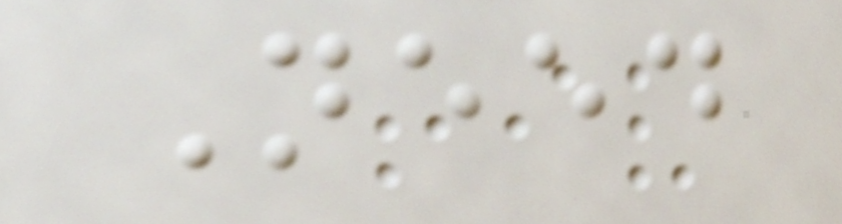Need
